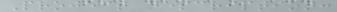Project description:
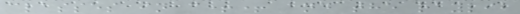classes in c++ and the raylib
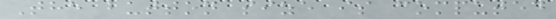The button size is computed
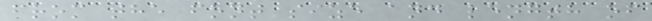from the font size and length of
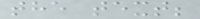the text;
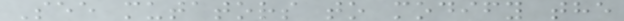See mutators to modify the
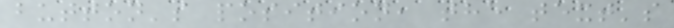button's position, the text's
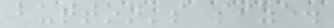button's size.
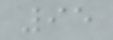95
